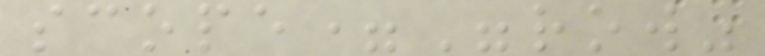scope="row"
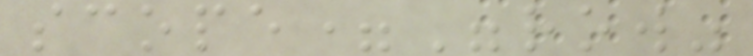scope="row"
